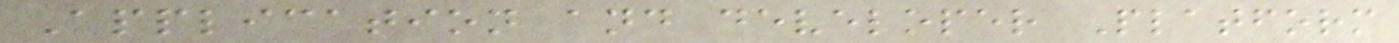Application and developer Platform
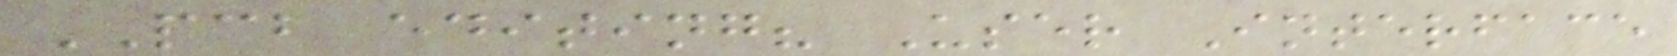PCB editing? User Interface
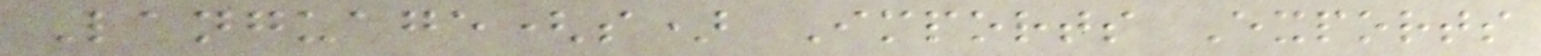Language(s) Imports Exports
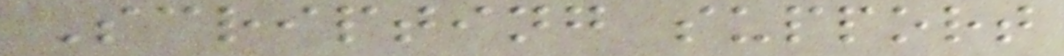Scripting support
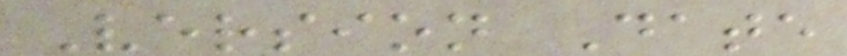Version Date
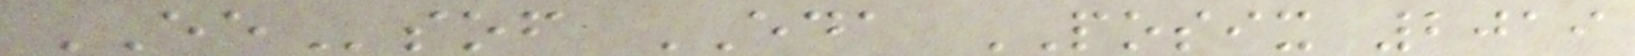EEsof EDA POSIX 2019
